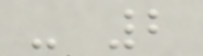- 2
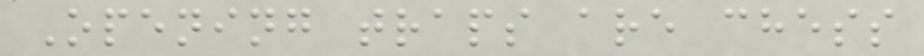Opening traps are chess
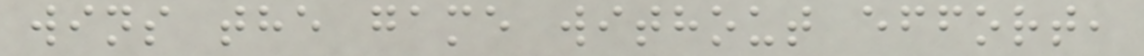wins the game without effort,
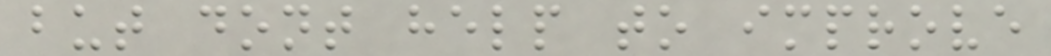but dont help to improve
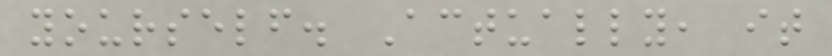yourself. Actually, it
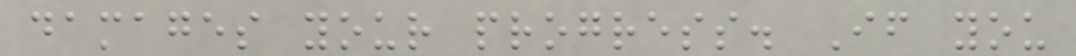damages your progress. If you
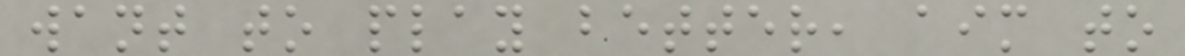want to play better, aim to
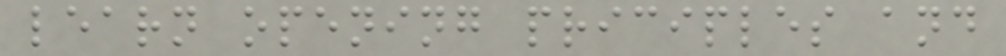learn opening priciples and
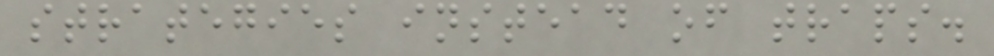strategies instead of traps.
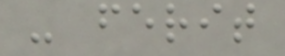- ferit
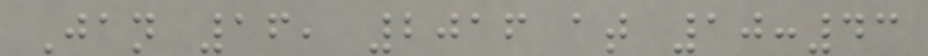Jan 16, 2016 at 10:43
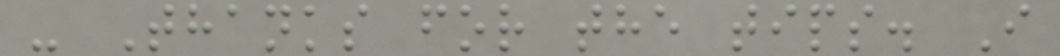- Thanks for the tips. I
